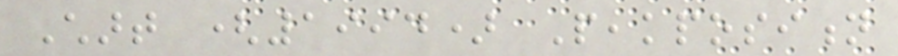Chart (1994) Peakposition
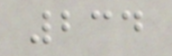234
